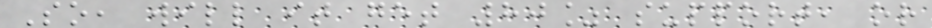So, will it get 80% support, or
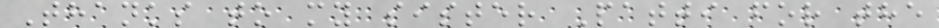Thanks to my sister Patti for the
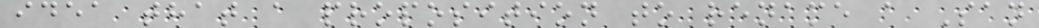idea that a proposition to rename a San
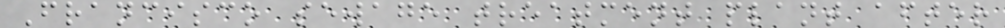Francisco sewage treatment plant after
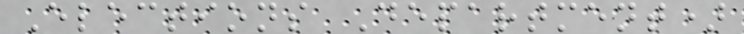Elections Department)
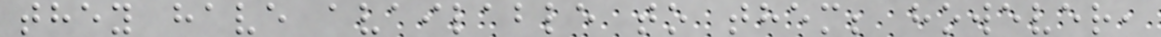they have available to them; however,
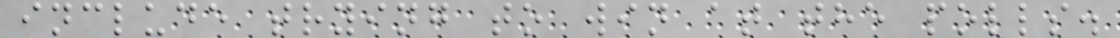include trying to win at the polls.
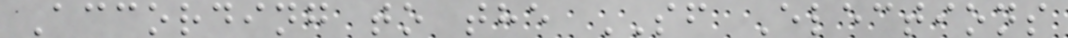According to the SF Elections
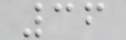36
